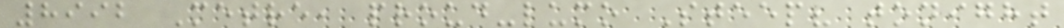8992 Metre, proud-lumo Steep? tonight
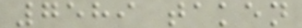7589 taken
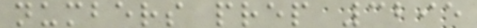numbers prep 3295
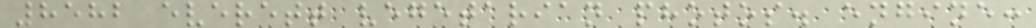8582 everett vegetarian photos. engine:
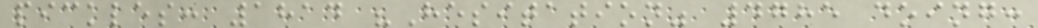pickles: 1814 "Hesitation" 4785 doing:
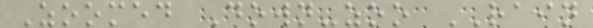Zoomed Down-zoo RAIN
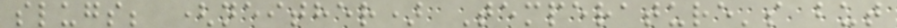slugs; (neither) Temperature's but
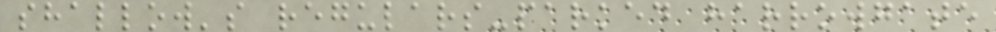shallow's regulars-parked harrowgate
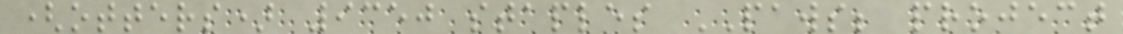(otters) 9350 staples PAWS; project
